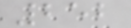252
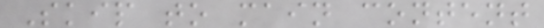Skip to main content
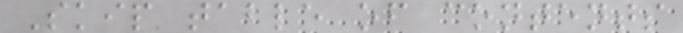Skip table of contents
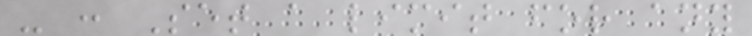- : Set a limit for any
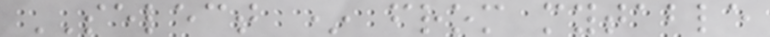SELECT * from mytable
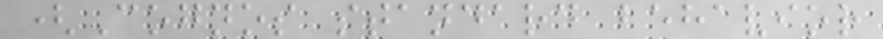(Cognos standard behavior
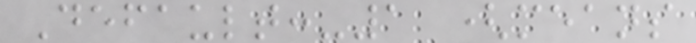Default:-1 (means
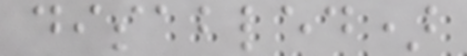disabled)
